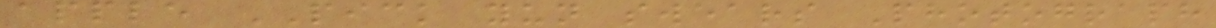apple PICK yun swears Photograph
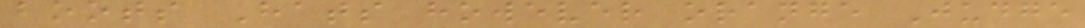boots Hats however orange Judge
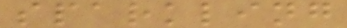sparkling
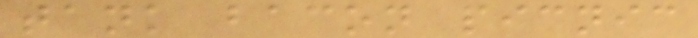tank bacon picnic
